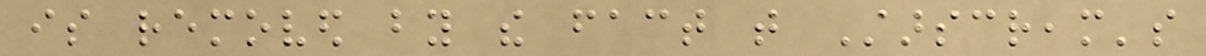is removed by the fact that Starscream's
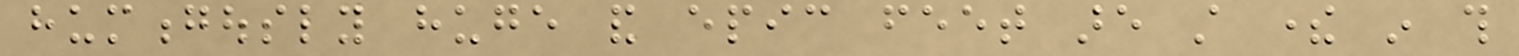humongously huge and epic feet are still there in this
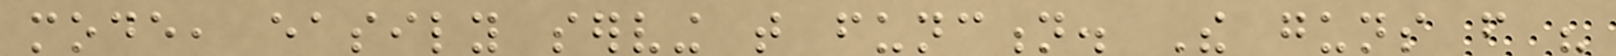mode, easily serving that function. The guns from his
